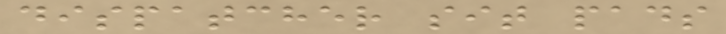dispatcher sit pads
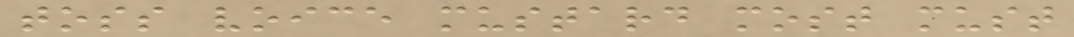toss voice mustard most must
